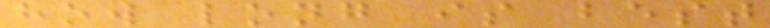how long is best
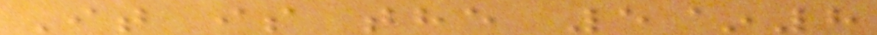It is the 5~8
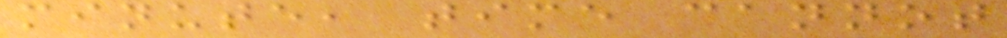minute, time cannot
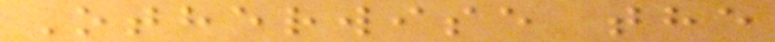Otherwise the
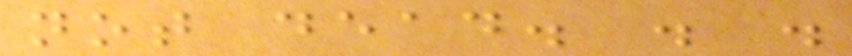not dead. . .
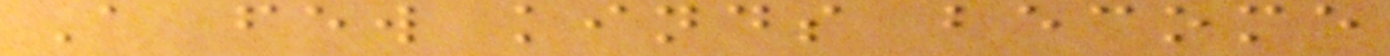A few kinds become
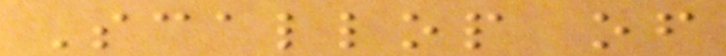Scallop of
